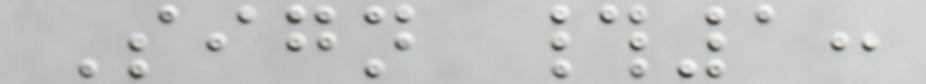Sign #1:
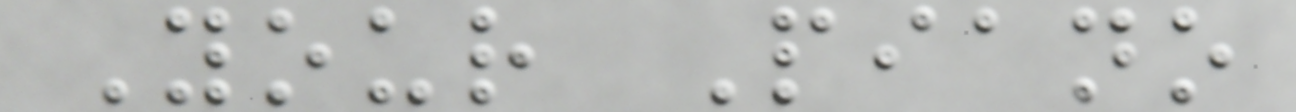Your Piano
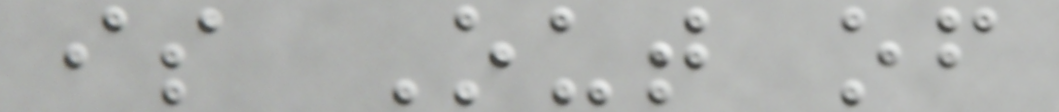is Out of
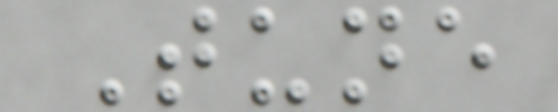Tune
